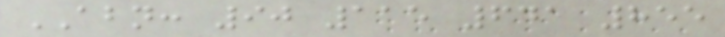ABN: 90 115 641 855
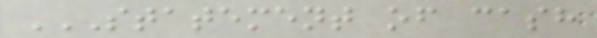STATEMENT OF CASH
